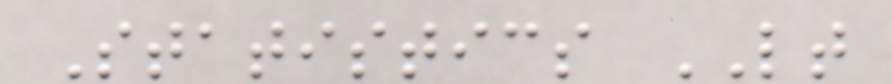Statistics LT
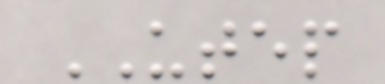UTEP
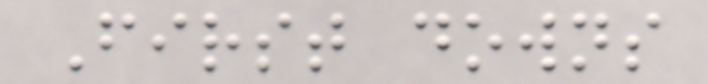First downs
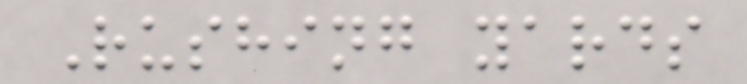Rushing yards
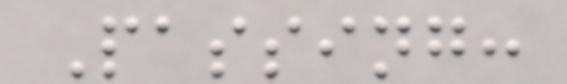Passing:
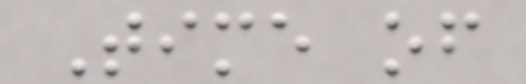Time of
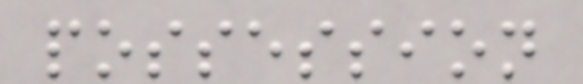possession
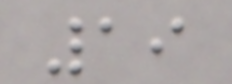19
